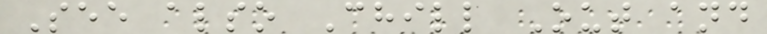See also Chill Out and
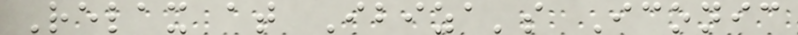Relax at Ibiza's Iconic
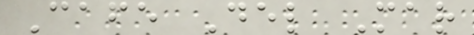Cafe Del Mar
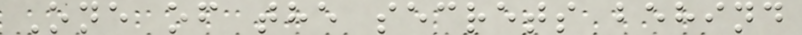One of the secrets behind
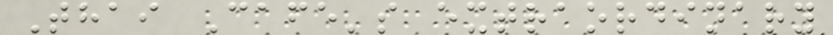Thai Cafe's extraordinary
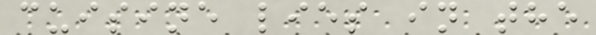cuisine lies in the
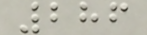286
